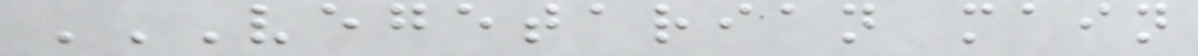VEGETARIAN MAIN
